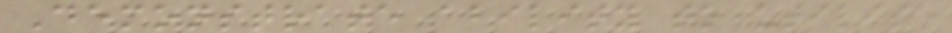Demonstrate ability to utilise
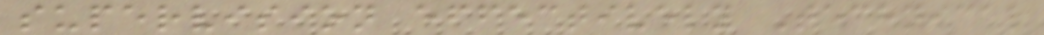supervision effectively Technical
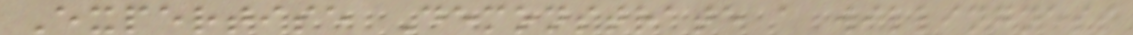Expertise Demonstrate a willingness
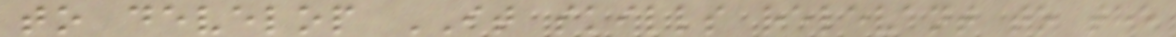to develop IT skills relevant to the
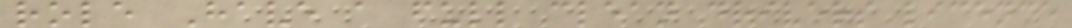role Have a full clean drivers licence
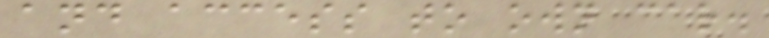and access to own car.
